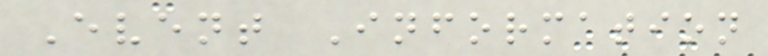Event Information
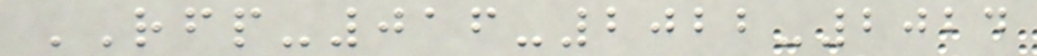RFP-016-2022-2024
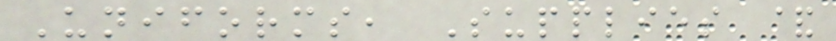Uniforms, Supplies &
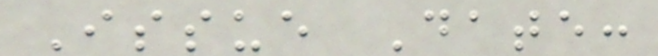Issue Date:
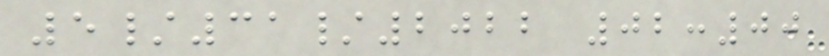5/31/2022 02:00
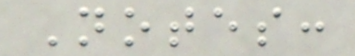Notes:
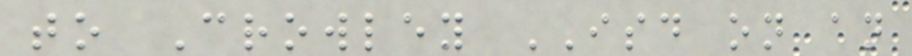to Crowley ISD on an
